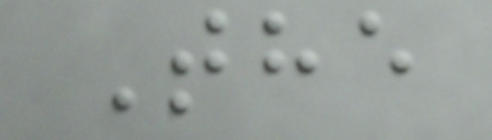The
